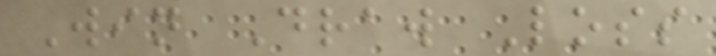Win Draw Loss
